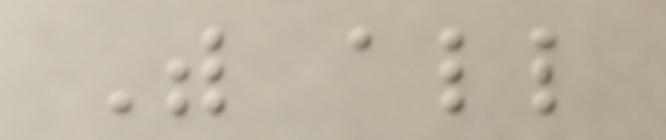With all
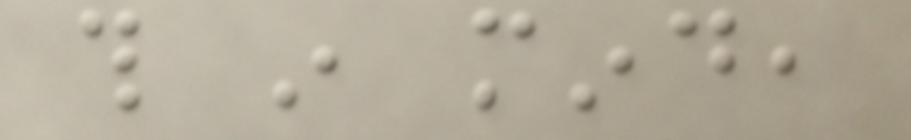this in mind,
